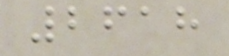2618
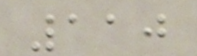110
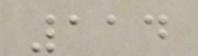114
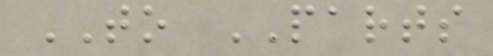TO PARTS
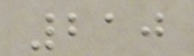210
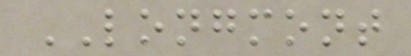LONGMONT
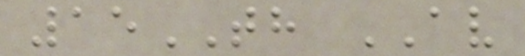15TH AV
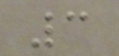3
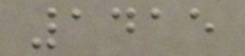1415
